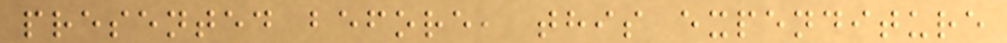presented before, this expenditure
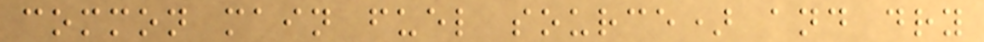common main fuel source) and dry
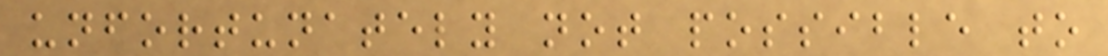unfortunately not possible to
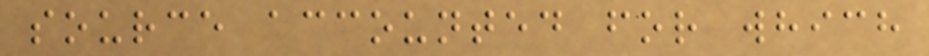source accounted for which
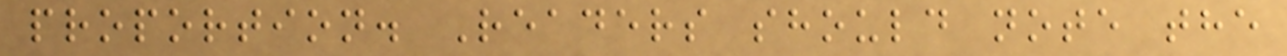proportion. Readers should note the
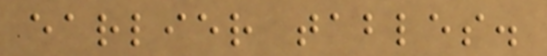earlier tables.
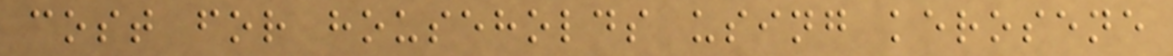cost for households using kerosene
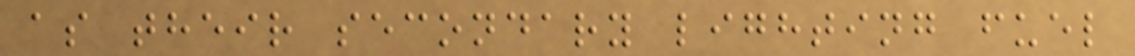as their secondary lighting fuel
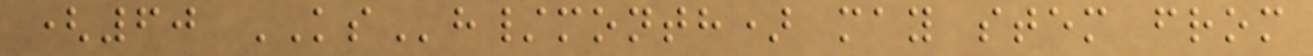(60 KSh/month) may stem from
